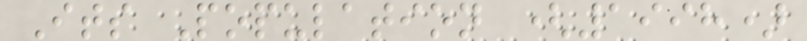Its Population (1998)
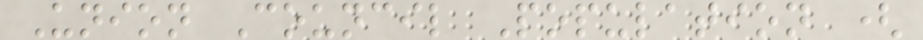Union Council Population (
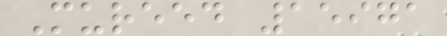Mureed 15971
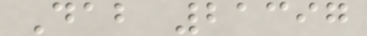Dab 21397
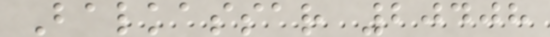Balkassar 20408
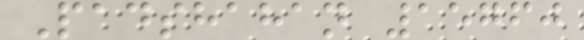Padshahan 15760
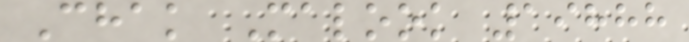Chak Malook 19888
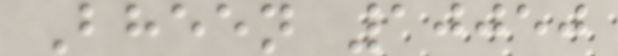Bheen 10050
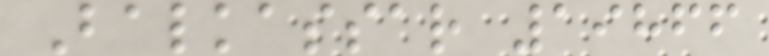Balkassar 19866
